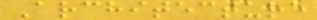Architecture
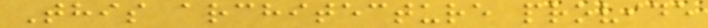This architecture provide
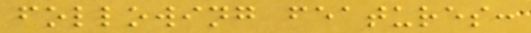following features:
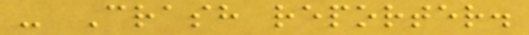- Crash reporter.
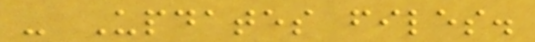- Updates files.
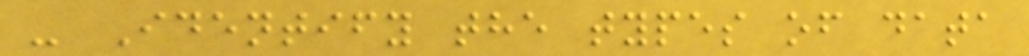- Identify the types of data
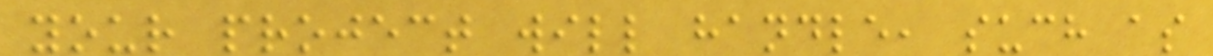your project will handle, such as
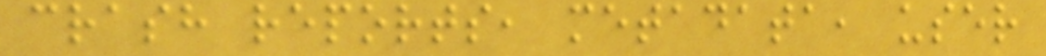crash reports, metadata, user
